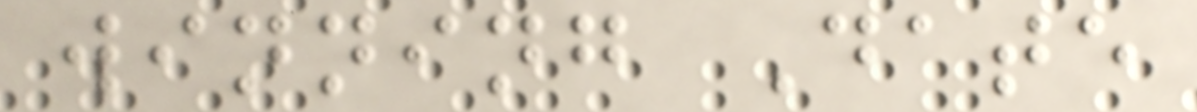winning Date
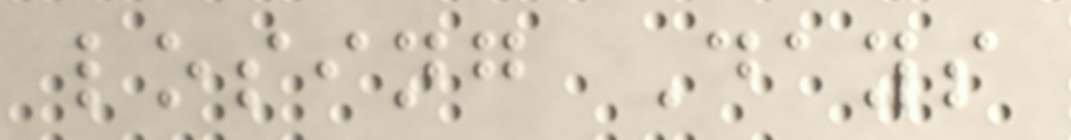losing Days
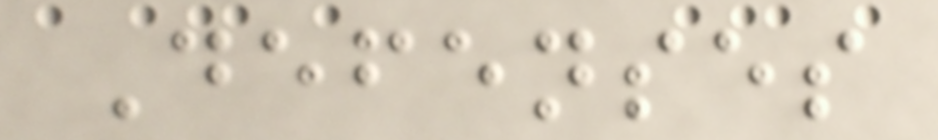Defenses
